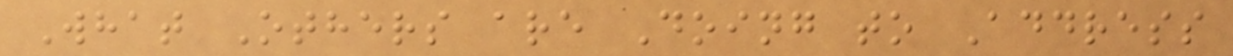What Others are Doing to Address
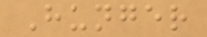Hunger
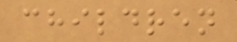children
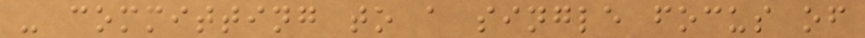- committing to a single focus of
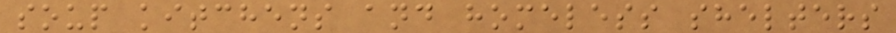soup kitchens and homeless shelters
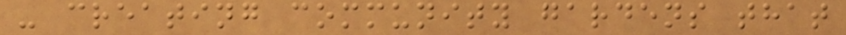- creating community gardens that
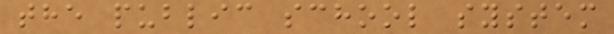the public school system
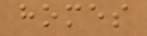homes
